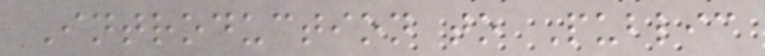Introduction to Public
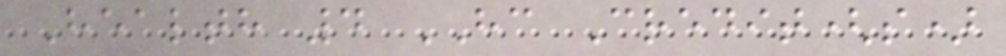Health 4 HC Credit(s)
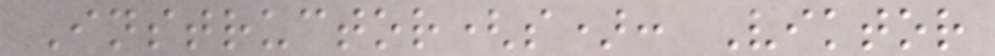Instructor(s): Viktor
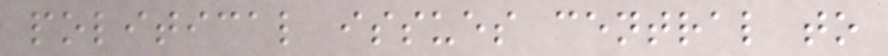political issues central to
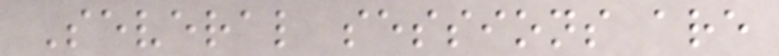Several sessions are
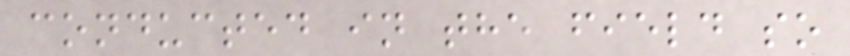conducted in the field so
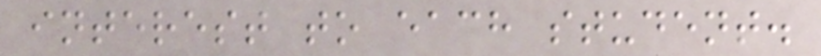interest to each student.
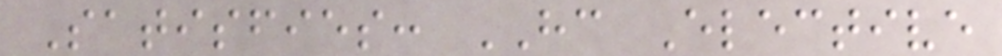Satisfies: HC Elective
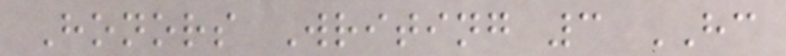Honors Writing 3 HC
